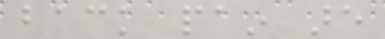back pain are
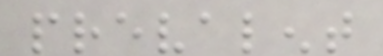prevalent
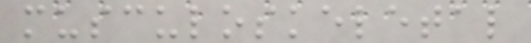musculoskeletal
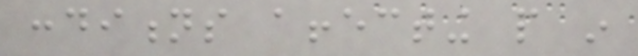conditions affecting people in
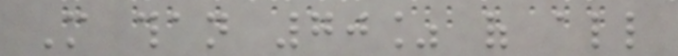More than 70% of all
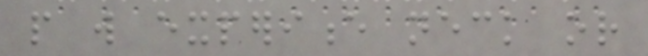people will experience neck or
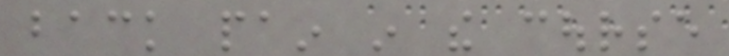back pain in the course
